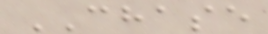CHASE
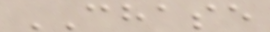CHASE
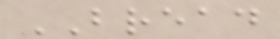BREAD
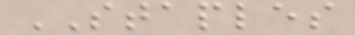STAPLES
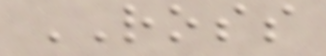ROSS
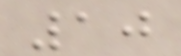10
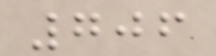706
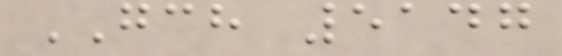GCH 5147
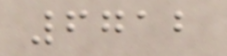6712
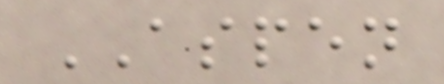ASPEN
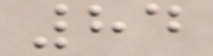84
